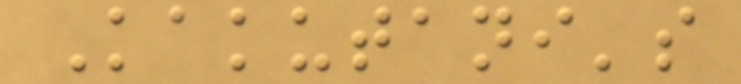Kakutani's
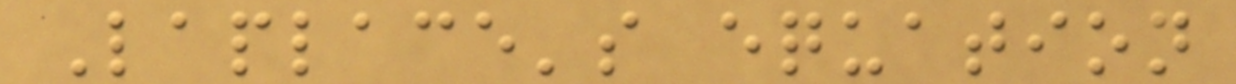Laplace's equation
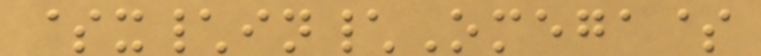$x\in\Omega$
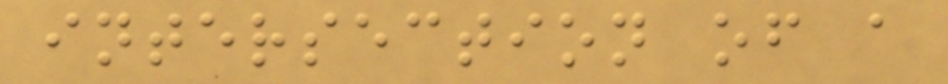intersection of a
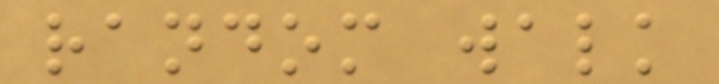random walk
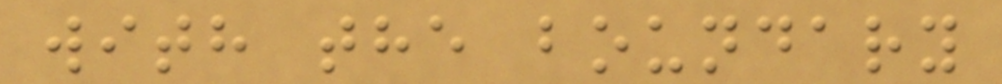with the boundary
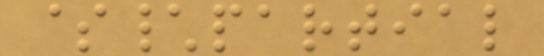$\partial
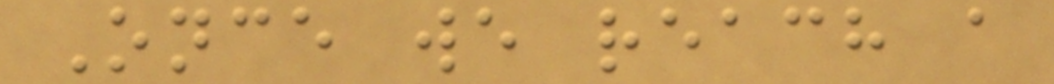Once we reach a
